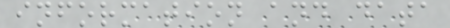information and data
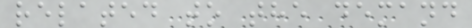related to the demand
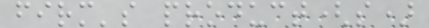firm's product(s)
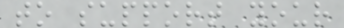to support your
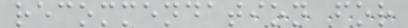recommendation for
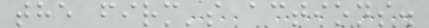the firm's actions.
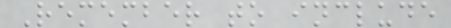Remember to include
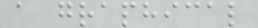a graphical
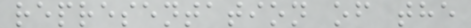representation of the
